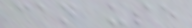can use
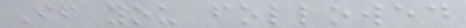If you followed
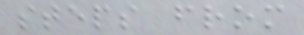steps from
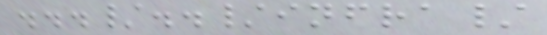.../../infra/
